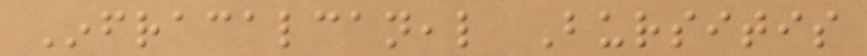Infracalcaneal Bursitis
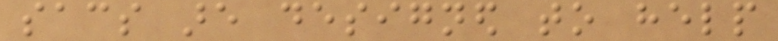sacs are designed to help
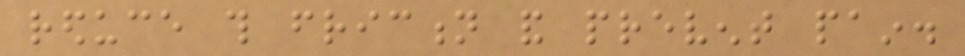reduce this friction and prevent pain.
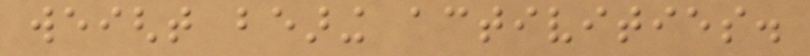weight bearing activities.
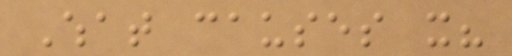What causes it?
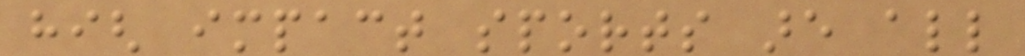high impact sports are all
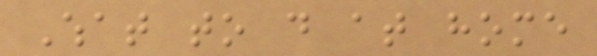What to do at home
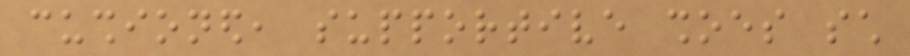cushioned, supportive shoes such
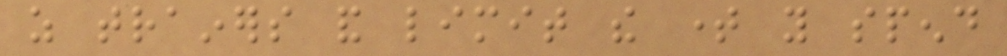as trainers and limit the time you spend
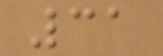31
